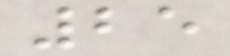25
